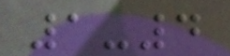1-4
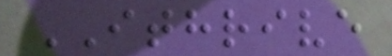ITHRIVE
